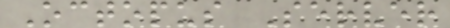Octopus Server
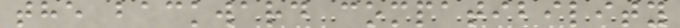the backward compatibility
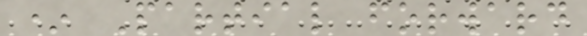* Partial forward
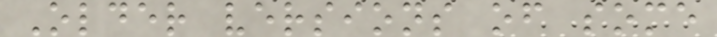Older versions of some
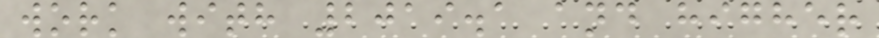work with 2019.1 and higher
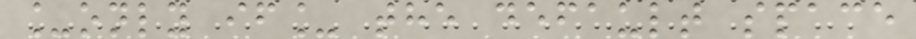_only if_ the default space
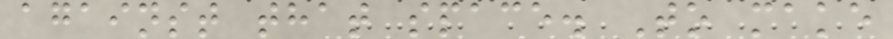against that space. To make
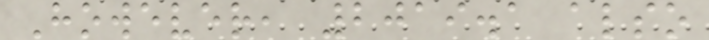However, 2019.1 also
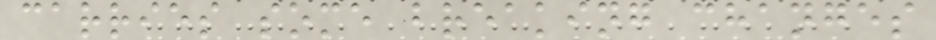carries some breaking changes
